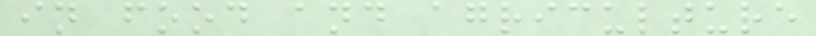in food and agriculture
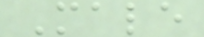Male
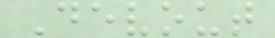Devout
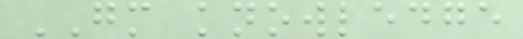GM knowledge
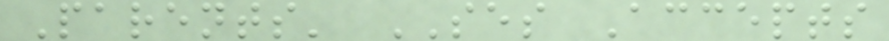Parents' SES Accepts
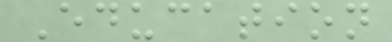Education
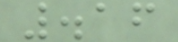.16
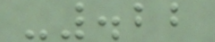-.22
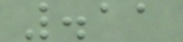.11
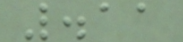.11
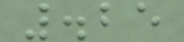.25
